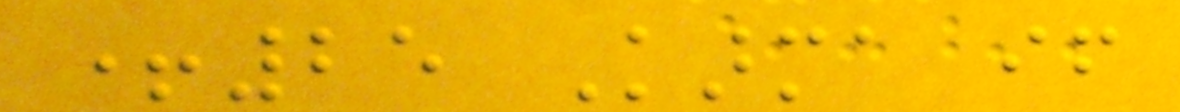+25 Karma if
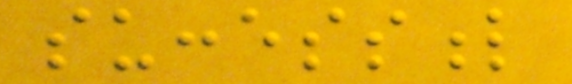successful
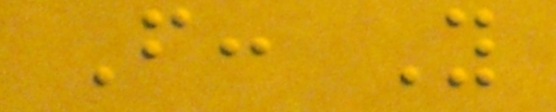From: You
